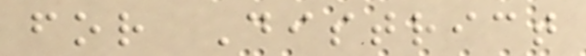for District
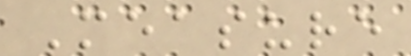Measure
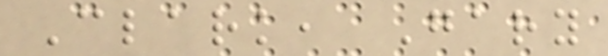Clark, Gary
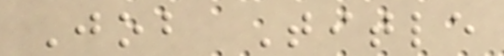Job Title
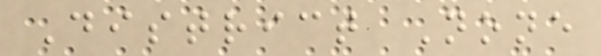District None
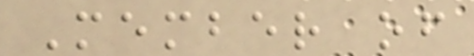Member of
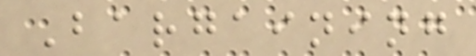Bargaining
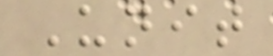Unit
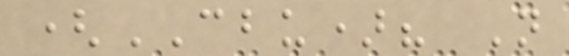(CBU)? N
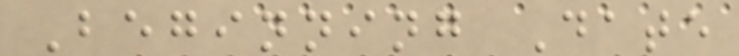Beginning Date
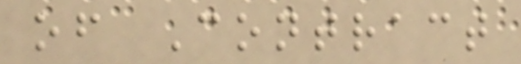of Contract
